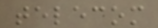telecom
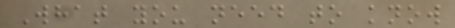What you need to know
